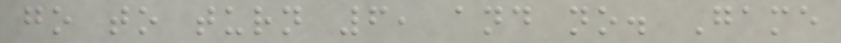go to turn 6, and no. Game
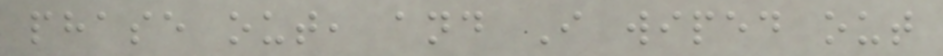phase out, and I wiped out
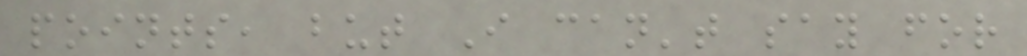points, but I can't say for
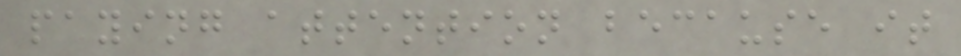paying attention because it
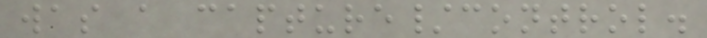was a capture/control.
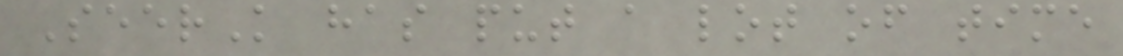SeerK has put a lot of time
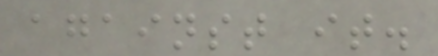against it.
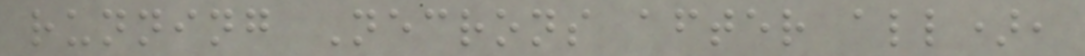running Necrons after all),
